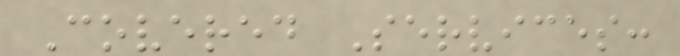Covered Services:
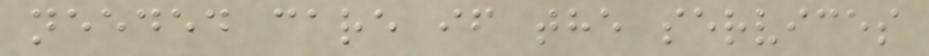needed care if the services
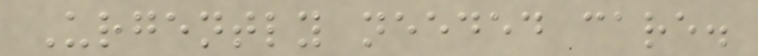Urgently needed care.
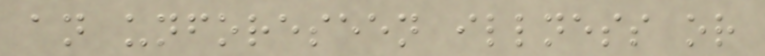an unforeseen illness or
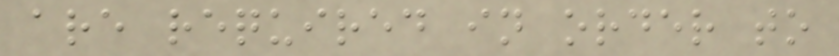are required in order to
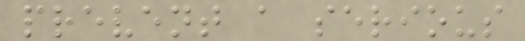prevent a serious
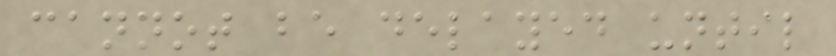cannot be delayed until
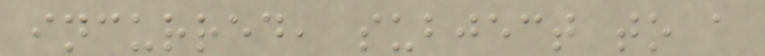incurred, subject to a
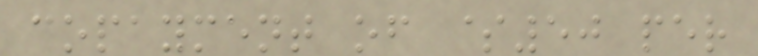copayment of $50 per
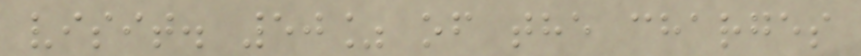visit. 50% of the charges
